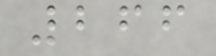266
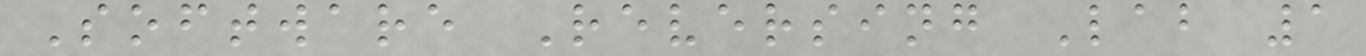Software Reversing Lab 1
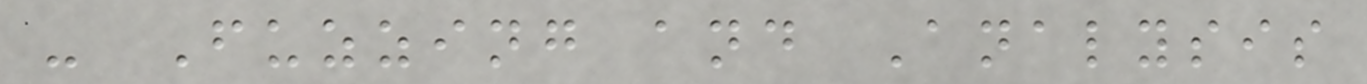- Fuzzing and Analysis
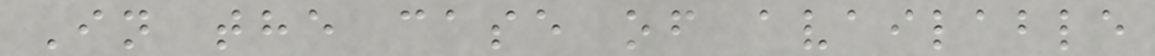In the case of available
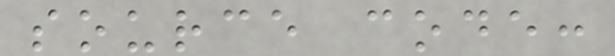source code:
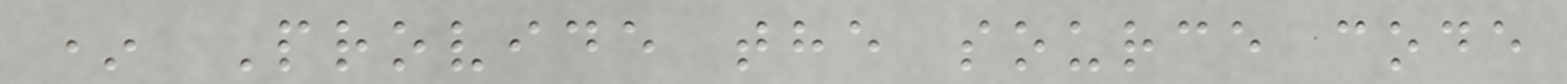* Provide the source code
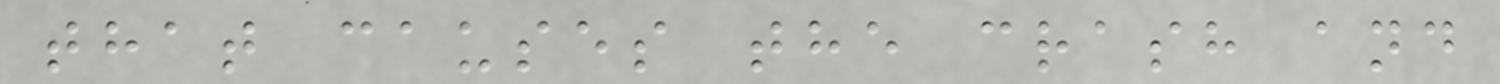that causes the crash and
